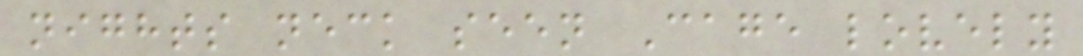nights neck seen Cage lovely
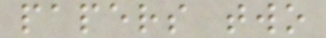papers two
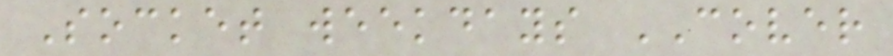Socket weekdays COVER
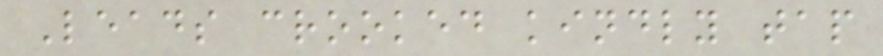Leads crooked kindly tap
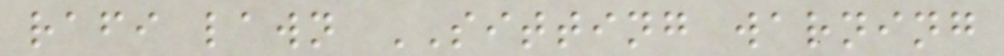rafi lawn SITTING warning
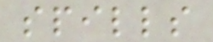spills
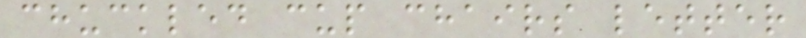chuckled cup chairs letter
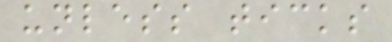unless ticks
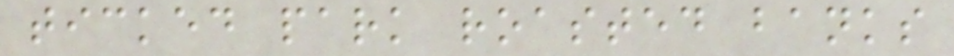ticked park roasted banks
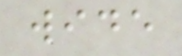wide
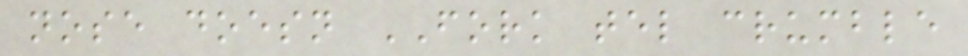nose doesn FORK tel crumble
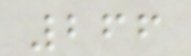266
